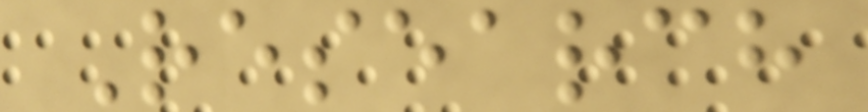Research
